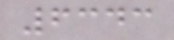6343
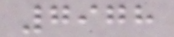7978
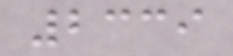2339
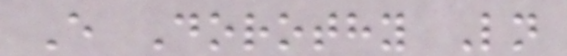E Dorothy Ln
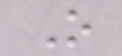O
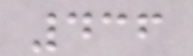436
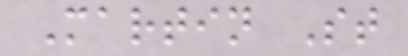Martin St
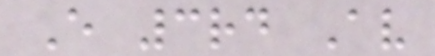E 3rd Av
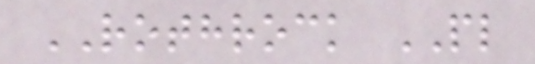ROTHROCK PL
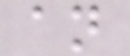an
